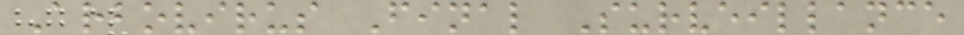Arbovirus Final Surveillance
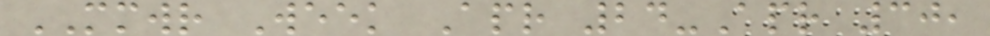MMWR Week Apr 24-Apr 30,
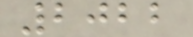2022
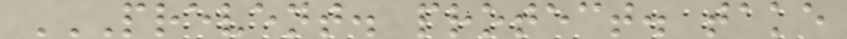PREVENT. PROTECT. TAKE
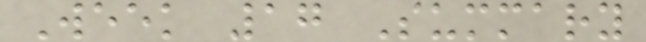Week 17 Summary
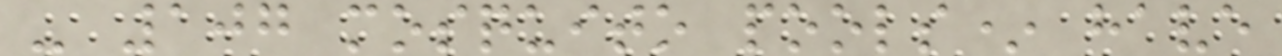- 107 mosquito pools* have
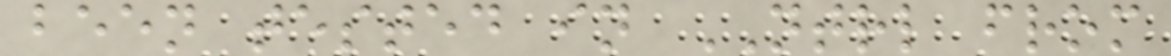been tested in NTRL from
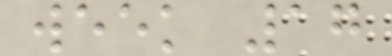week 17
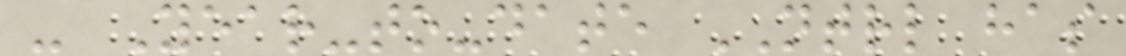- Year-to-date NTRL has
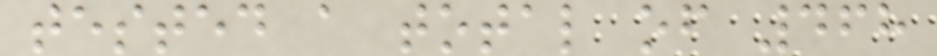tested a total of 468
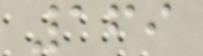169
